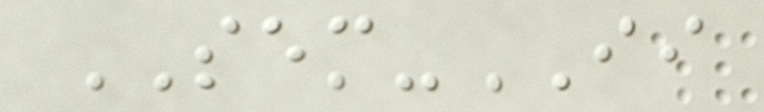SEM-II
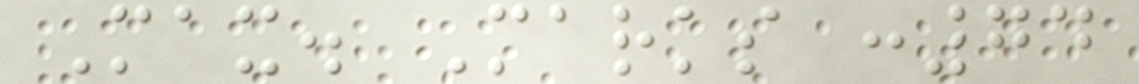Max. Marks :74
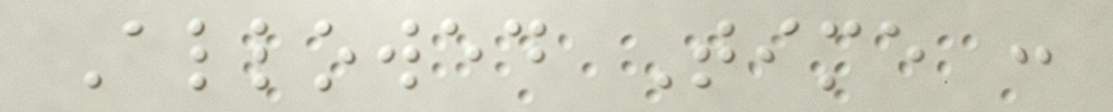Allowed Time :
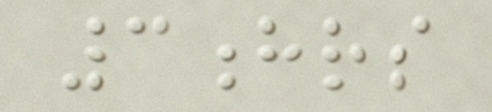3hrs
